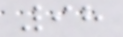98
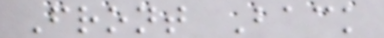Front Back
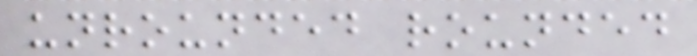unrounded rounded
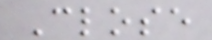Close
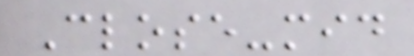Close-mid
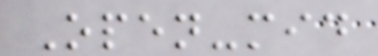Open-mid
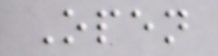Open
